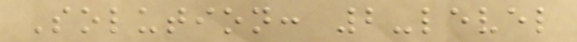Solution: 2-level
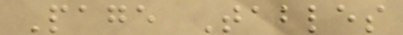Page Tables
